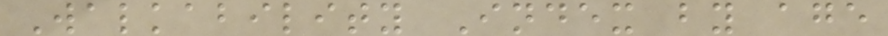Walkability Index by age
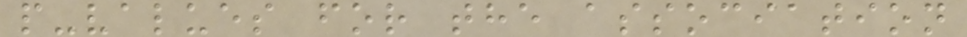p-values for the association
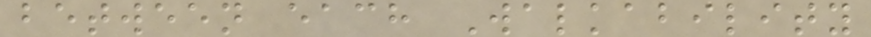between each Walkability
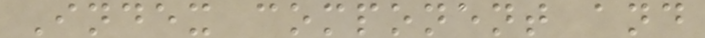Index component and
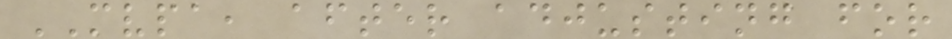MVPA, after adjusting for
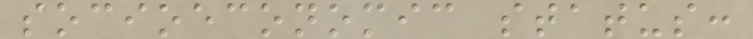socioeconomic status:
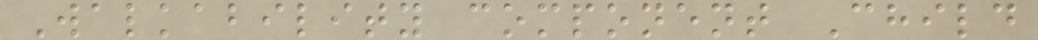Walkability component Child
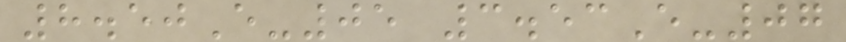8.50E-05 3.53E-07
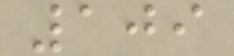109
